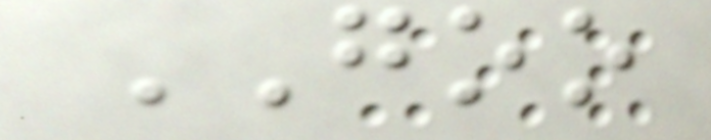GOO
